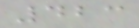423
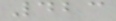423
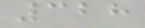328
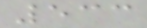533
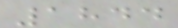1844
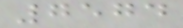7574
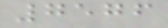7576
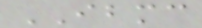IBMC
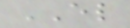EL
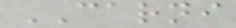CARNI
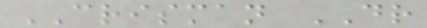CRISMAN DR
